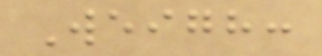Weigh:
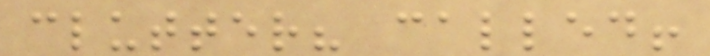clutter? called!
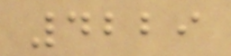4229
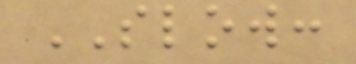SLOW:
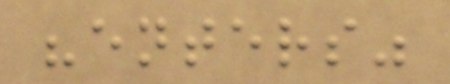"enters"
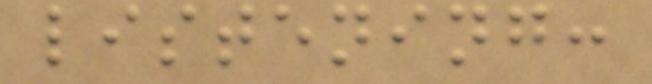listening:
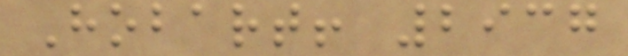Hobart! 2937
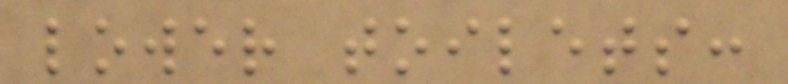lower toilets:
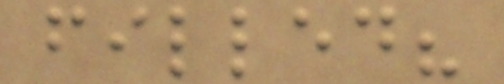filled?
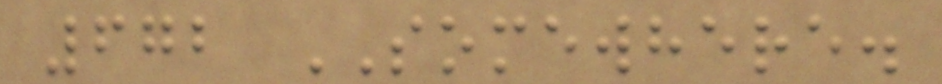672 SOMEWHERE.
